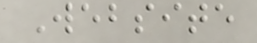Website
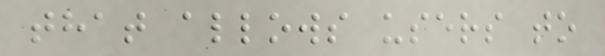that allows users to
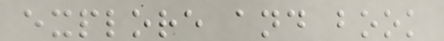explore and book
